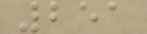251
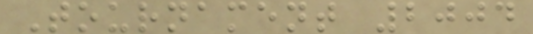Tournament 2004
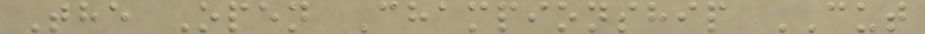The Open Championship CUT
